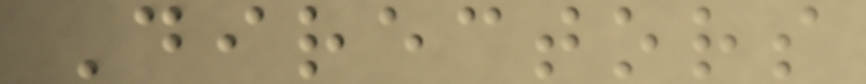Directors
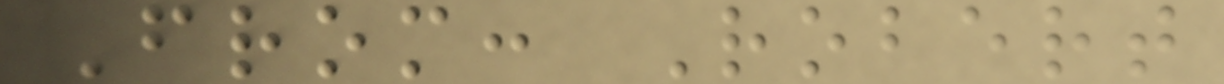From: Robert
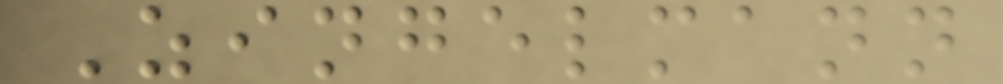Zingelmann
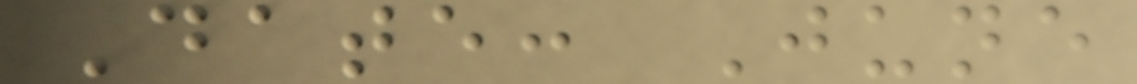Date: June
